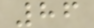86
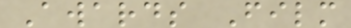Awards Film
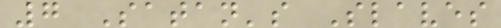7 Satan's Slaves
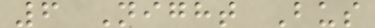6 Night Bus
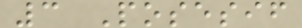3 Posesif
